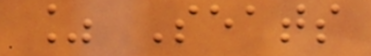% Seats
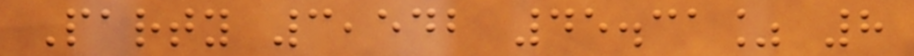Party 3,542 45.31% 8
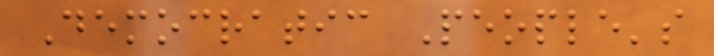Democratic People's
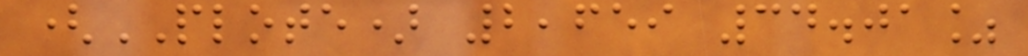(PLOTE) 2,659 34.01%
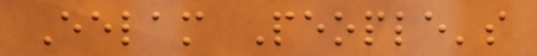Eelam People's
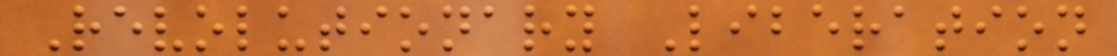Revolutionary Liberation
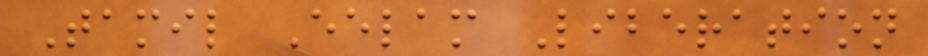Tamil Eelam Liberation
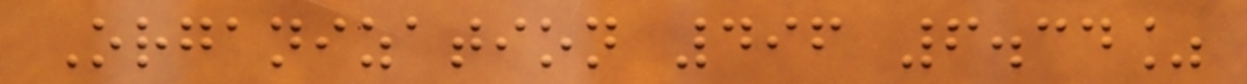Organization 496 6.34%
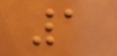1
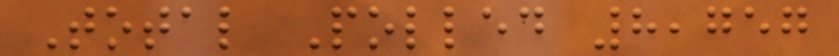Total Polled 8,757
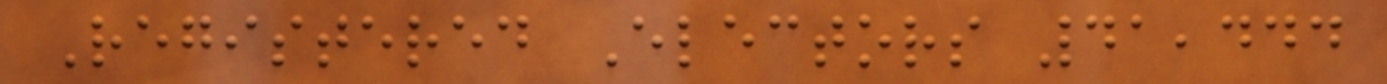Registered Electors 41,444
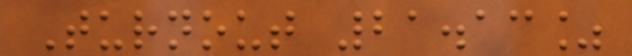Turnout 21.13%
